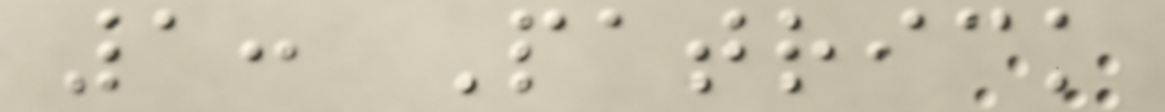1: Patrick
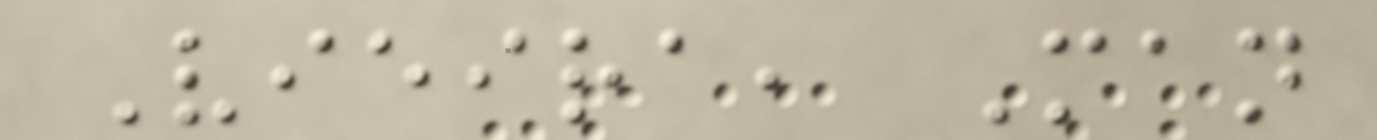Vieira, Man
